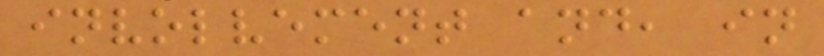involvement and, in
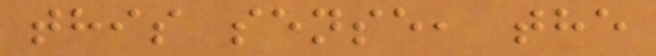this sense, the
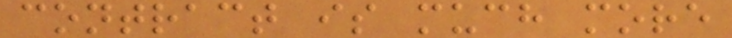contract is much more
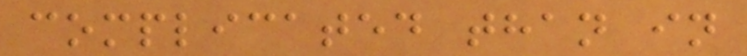complicated than in
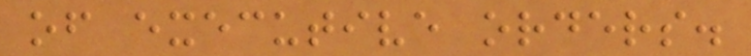of executive orders.
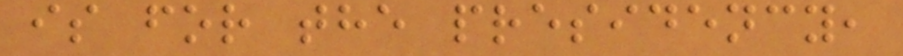is for the presidency,
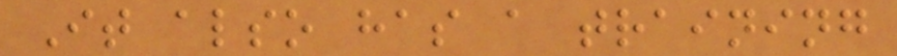It also has a training
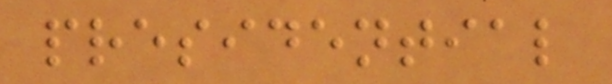presidential
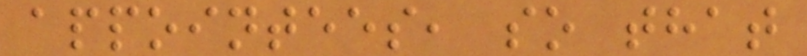appointees, so that
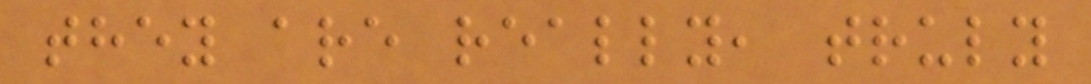they are really, truly
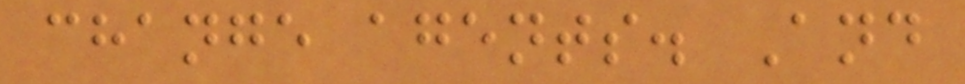change agents. And
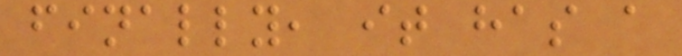finally, it has a
